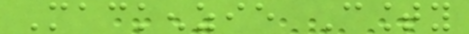Mackenzie County
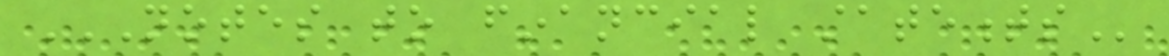NOTES TO FINANCIAL STATEMENTS
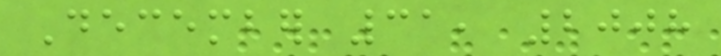December 31, 2008
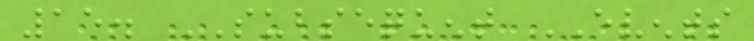15. SUBSEQUENT EVENTS
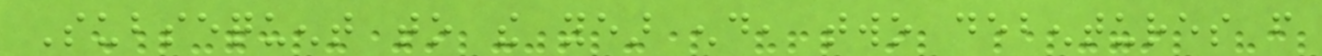Subsequent to the year end, two debentures from
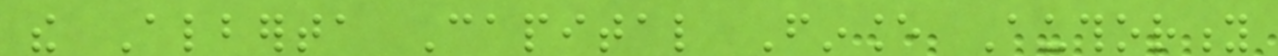the Alberta Capital Finance Authority
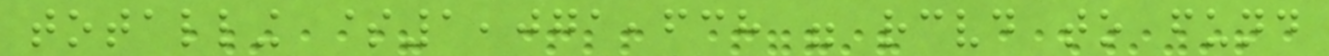totalling $1,071,638 were received to fund
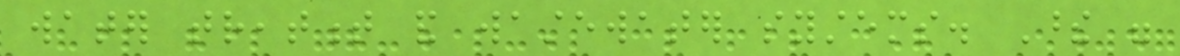water treatment and wastewater systems. These were
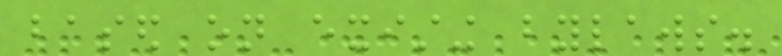based on existing bylaws.
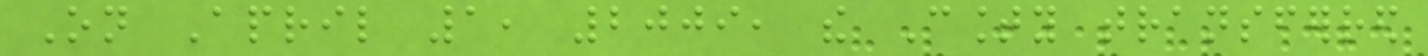On April 1, 2009, the County transferred
